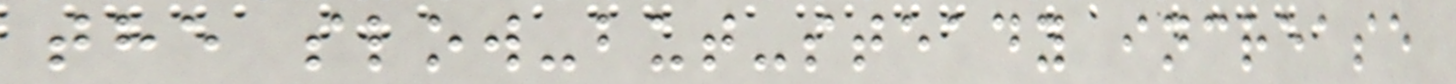the slow-but-steady increase
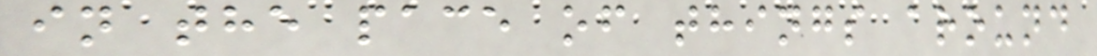in the pace of things around
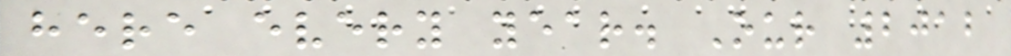here every year. Our 2012
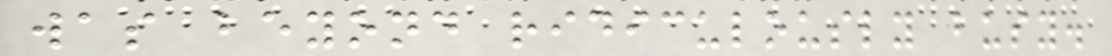was beyond ridiculously busy.
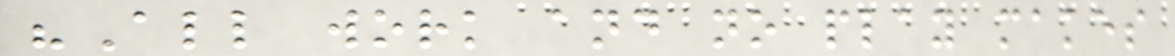"All work and no play makes
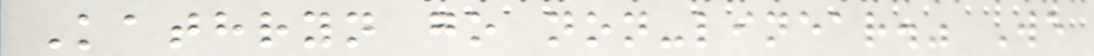Kathryn go non-linear." We
